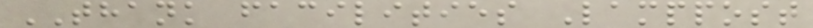THANK facilities Lamppost
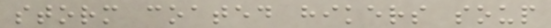storm coated hikers soup
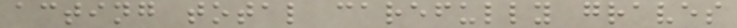acting total carefully graves
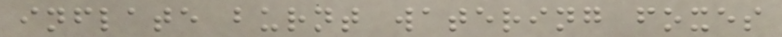inflate burnt watering foxes
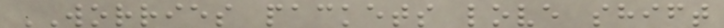WORRIES packets love shift
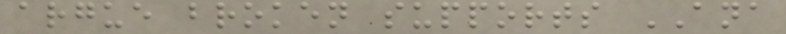argue broken supports ANA
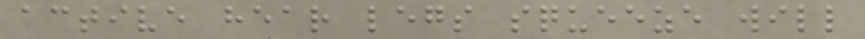active hear legs squeeze will
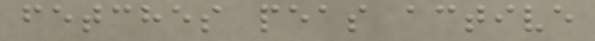fetches peas active
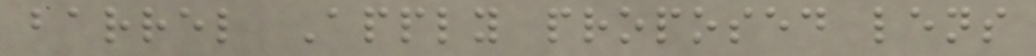barrel Apply proposed lens
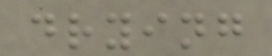drying
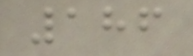186
